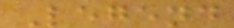Legend
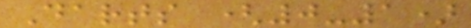Darts (0-1)
